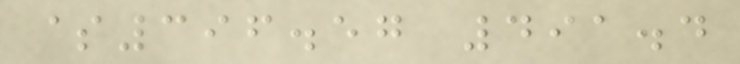$396.57 491.4
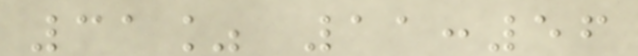31% 11:56
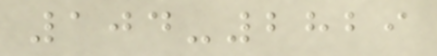104-2829
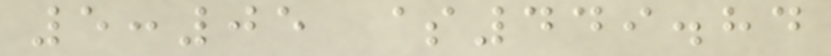5:05 $449.84
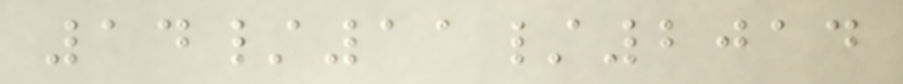14/11/2014
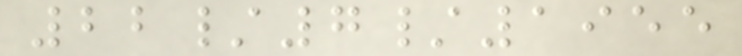22/7/1955
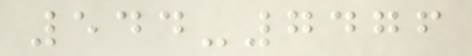544-7476
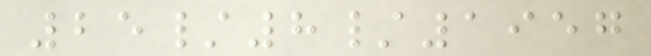25/8/1957
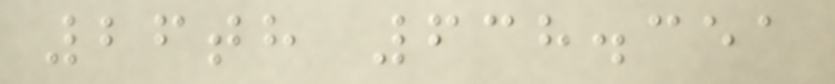26th 638.351
